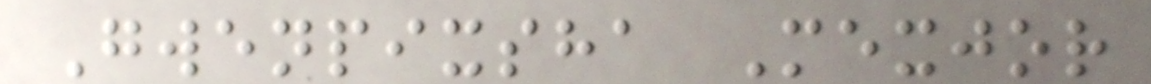Gwenpixsha Mexjor
